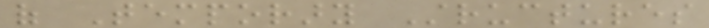of Temporary Structures
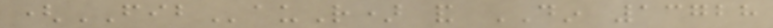(FIBauR) and DIN 13728
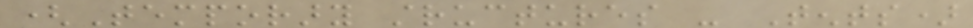(Temporary structures - Tents)
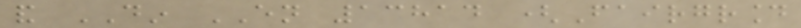and DIN EN 13814 (Fairground
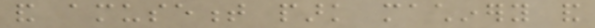and amusement park machinery and
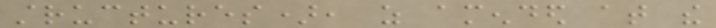structures), as amended at the
